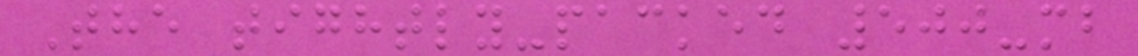The tightly-packed 500-mb
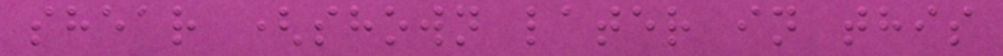shear (shown later in this
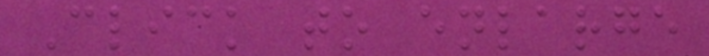Click to enlarge
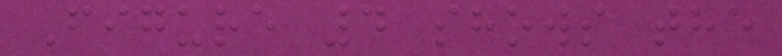Figure 4 shows the
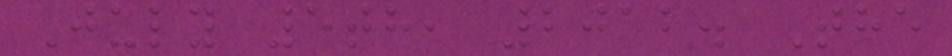July 5th, 2012. The
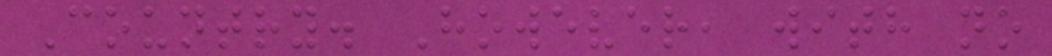Country. However, with no
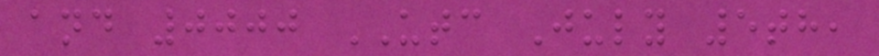and 0000 UTC July 5th,
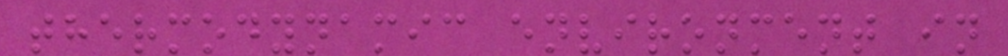thermodynamic environment in
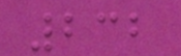232
